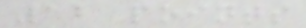12 points
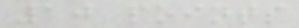10 points
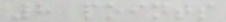8 points
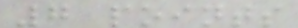7 points
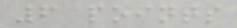6 points
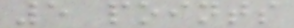5 points
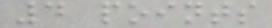4 points
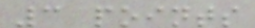3 points
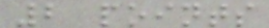2 points
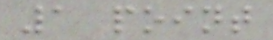1 point
